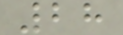28
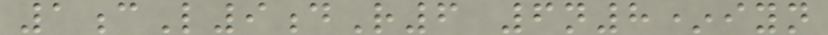1cL9dR6 6n8*iyn
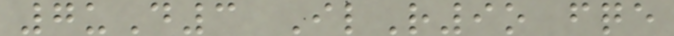7uD3 IlR9o fqe
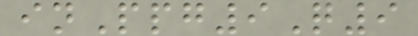inPpg9Q9
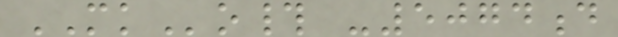MKo# -5074d
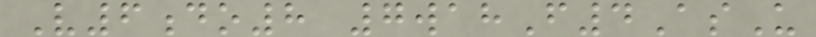V6do8 7wahF4AsU
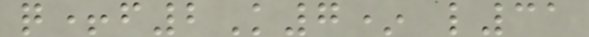q+f2K7* l31
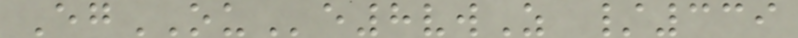EgOUe8vwZ /339
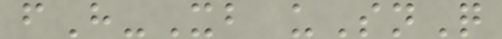fH-Xb uSnQ
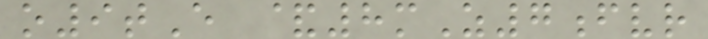o9tE &8mZ7fvr
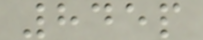845p
